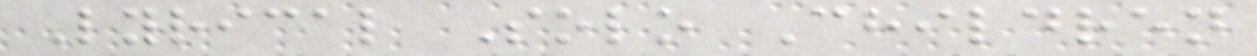Lyrical Solo Children
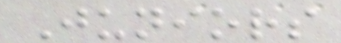Juniors
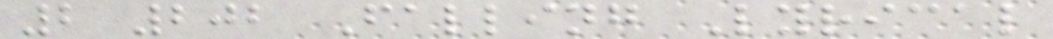2 202 Falling Lyrical
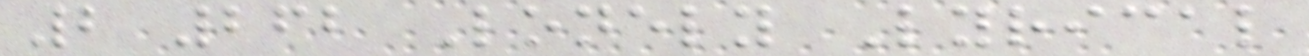2 262 Lonely Lyrical
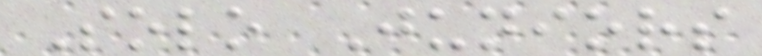Solo Juniors
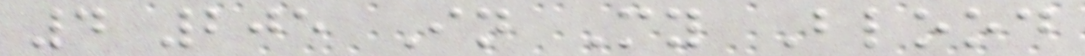4 205 In My Blood
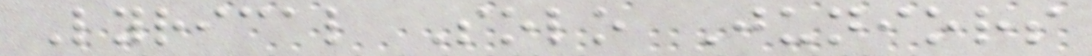Lyrical Solo Juniors
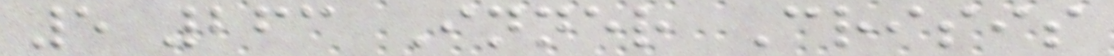5 263 Inner Crisis
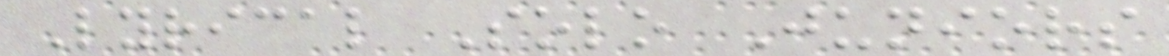Lyrical Solo Juniors
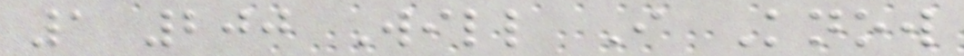1 200 Will I Know
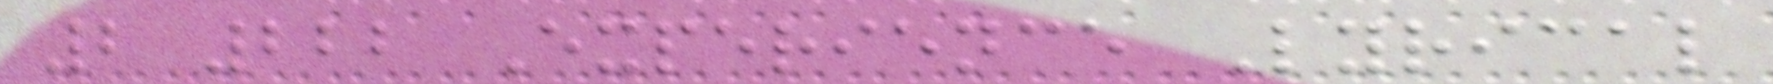2 222 Experience Lyrical
